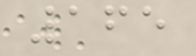165
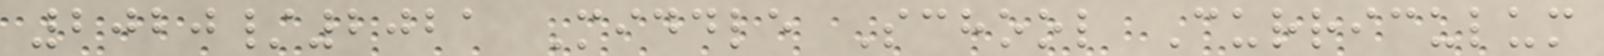2020/2021 Middle School Curriculum
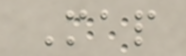Map
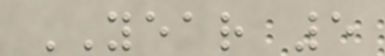YEAR 5
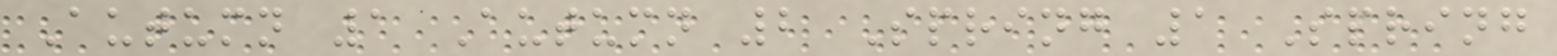Autumn 1 Autumn 2 Spring 1 Spring
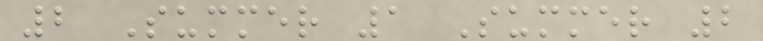2 Summer 1 Summer 2
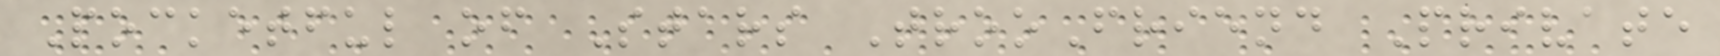Pocketful of Stars TrooFriend Private
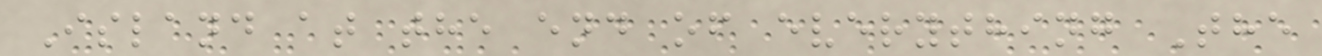Island at the end of everything The
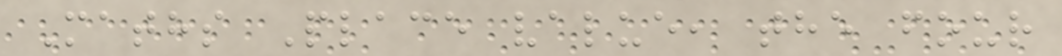Maths Place value, the four
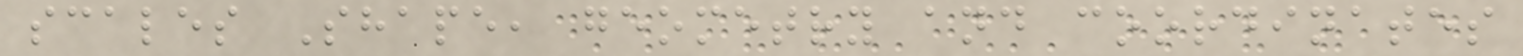scales Shape, geometry and coordinates
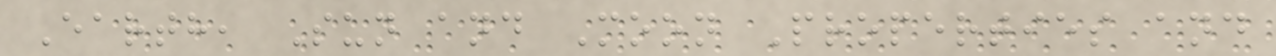Earth, Sun and Moon Properties and
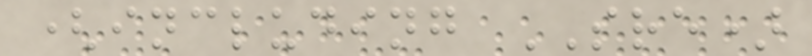(including SRE)
